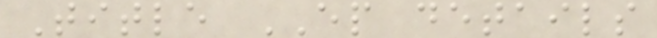Title EP details
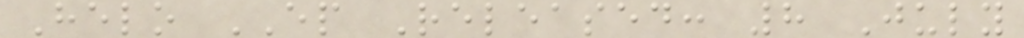Helo EP Released: 8 July
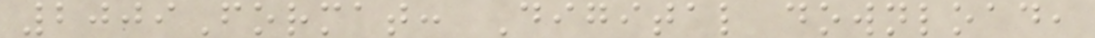2009Format: Digital download,
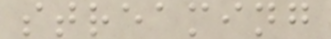streaming
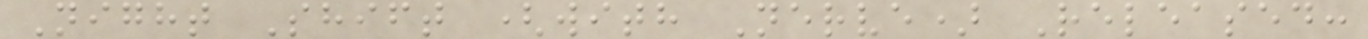Night Shift (with Nerve) Released:
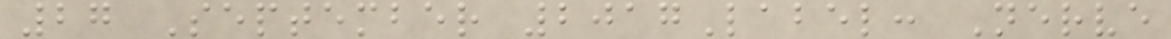27 September 2017Label: Nerve
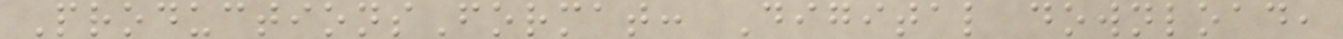ProductionsFormat: Digital download,
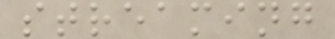streaming
